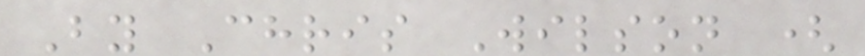By Chris Wilson (
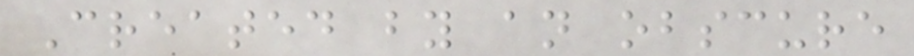Created by an obscure
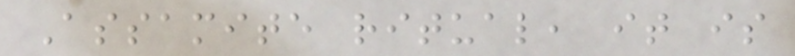Assamite ritual, it is
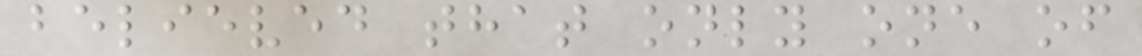believed that only one of
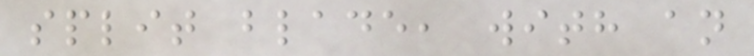split blade, with an
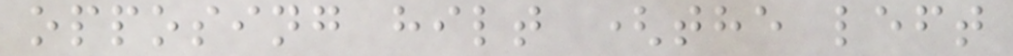opposing hilt (the left
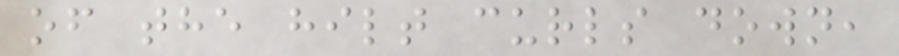of the hilt curls down,
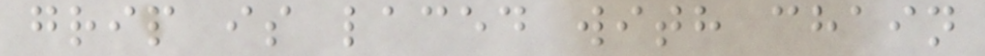grip is laced with chain
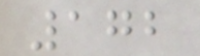172
